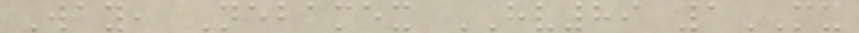Way, Nebamex HV89 1MU
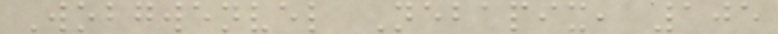Wobgwenvel Nebapix, 105
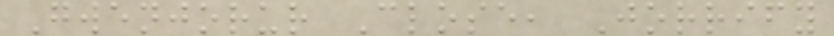Gwenjorur Close, Jorrify
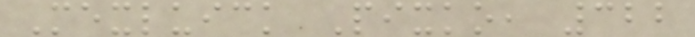Mexluick Pixko, 322
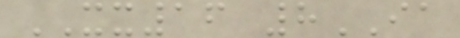XX16 8IA
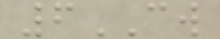6CW
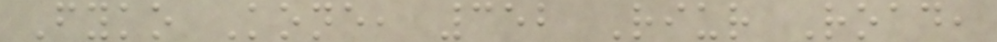Fyko Kone, 352 Riur Road,
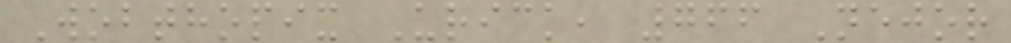Wobthopix Urick, 766 Nejor
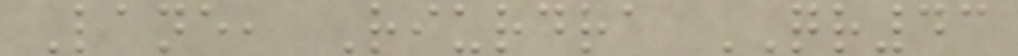Lane, Riurdra QR43
